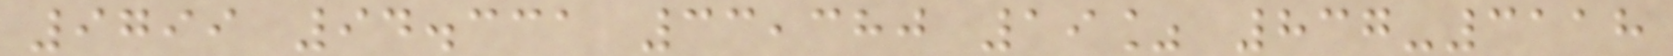9799 94.331 33,380 19% 837-3118
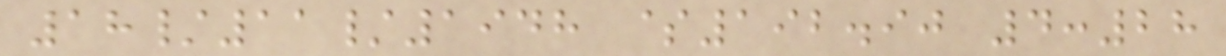18/11/1948 $192.90 4:28
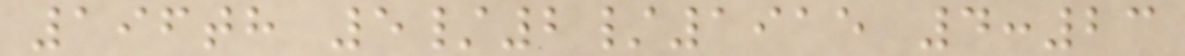196th 5/2/1915 4:23
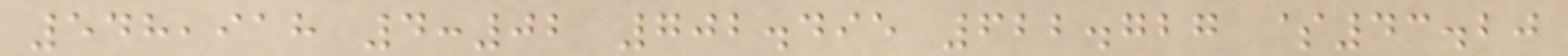548,918 4:02 702.495 622.727 $43.20
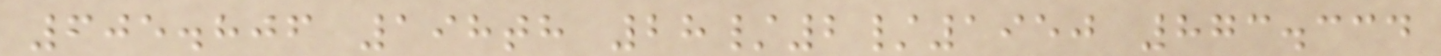605.806 198th 28/2/1950 873.334
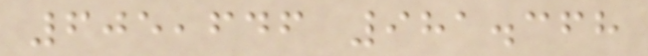605,646 981.368
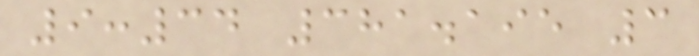9:34 381.195 3
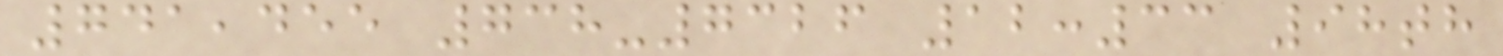741,455 738-7326 12:33 98th
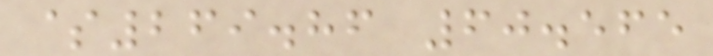$269.86 60.565
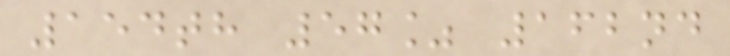154th 57% 162nd
